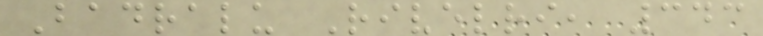Badralu Rivelri, 343
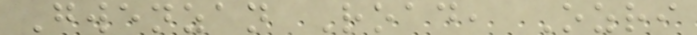Gwenzan Road, Ozri
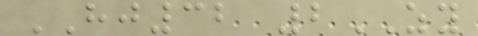HJ32 2ZY
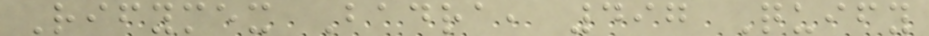Rifymex Badra, 497 Quify
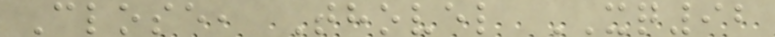Close, Thovel XQ92
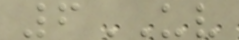6UV
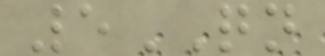5QN
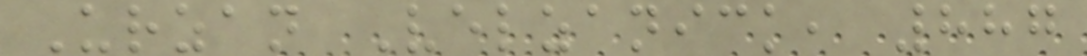Urzan Velzanick, 887
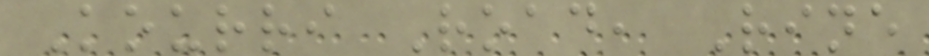Kourri Road, Rine
